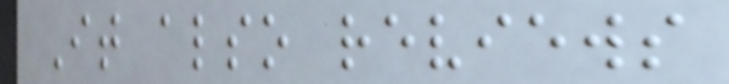It also reviews
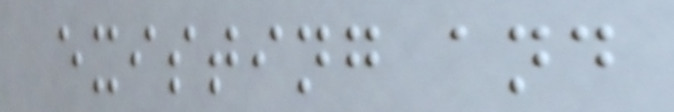existing and
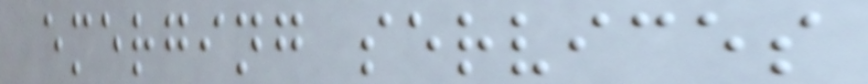emerging services
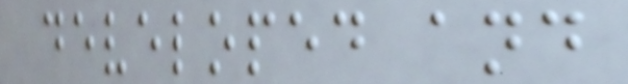developed and
